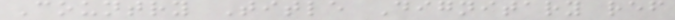Country Title Dignitary ref
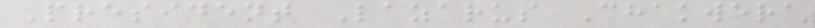President Lazarus Chakwera
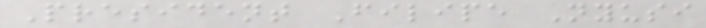President Filipe Nyusi
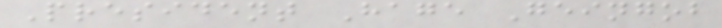President Hage Geingob
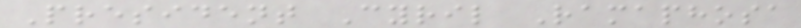President Cyril Ramaphosa
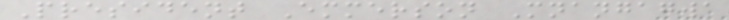President Emmerson Mnangagwa
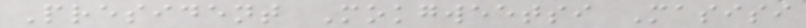President Mokgweetsi Masisi
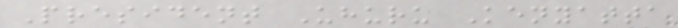President Uhuru Kenyatta
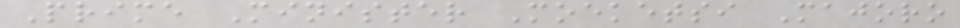Prime Minister Moeketsi Majoro
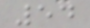54
